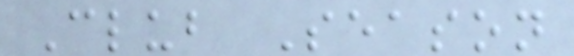Club Season
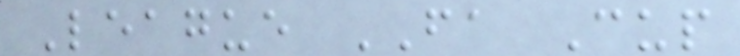League FA Cup
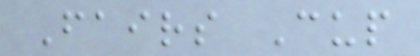Fairs Cup
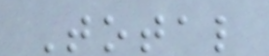Total
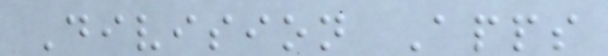Division Apps
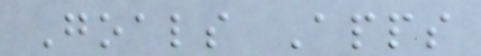Goals Apps
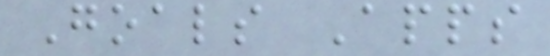Goals Apps
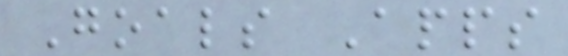Goals Apps
